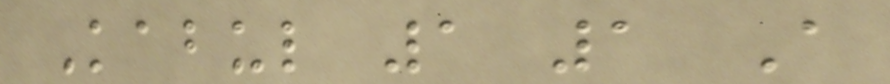Kabul 1 1 A
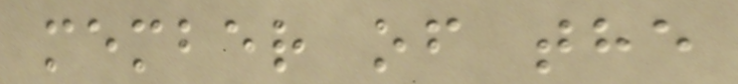member of the
